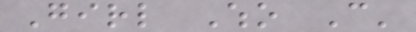Girl Who Can'
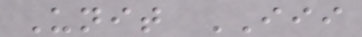Unit III
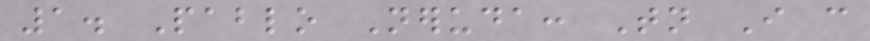1. Pablo Neruda: Tonight I can
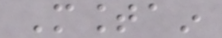Mountain
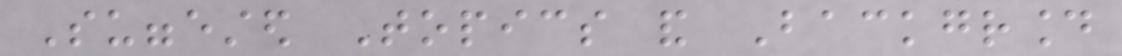Suggested Topics and Background
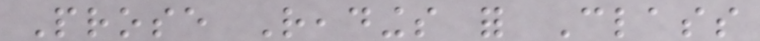Prose Readings for Class
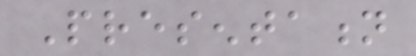Presentation
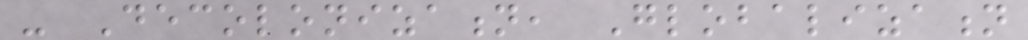- Decolonization, Globalization
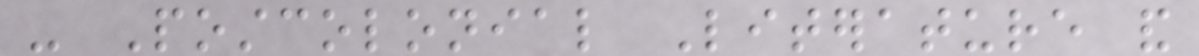- Postcolonial Literature and
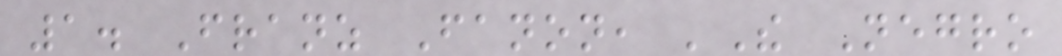1. Franz Fanon, 'The Negro
